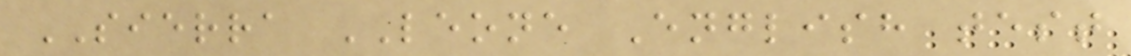SIERRA LEONE English test
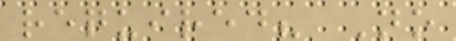required? No
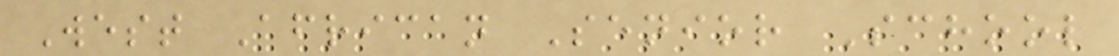West African Senior School
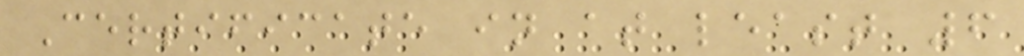Certificate in at least 6
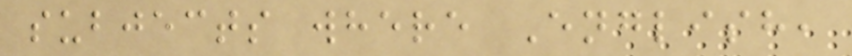subjects where English,
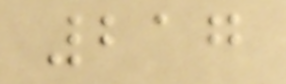217
